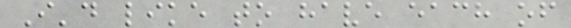I'd like to have each of
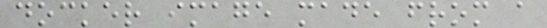docker image made from a
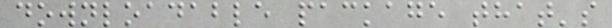downloadable package that's
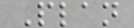Plan
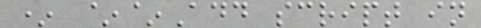* ~~Add script in
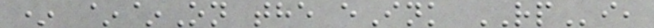* ~~On the eInk RPi,
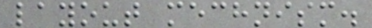layout mechnism.
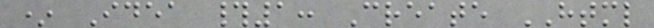* Idea #1: Create HTML
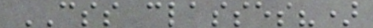CSS classes?)
